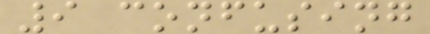9 confusing
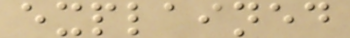explained
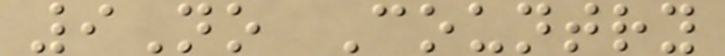9No Country
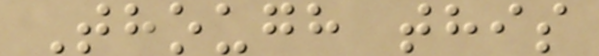Though this
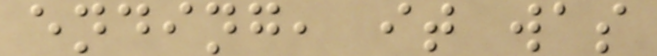ending, it was
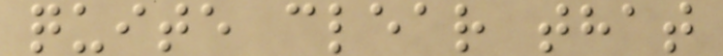quite clear that
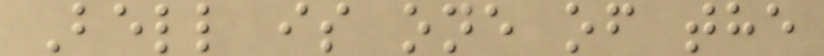Bell is one of the
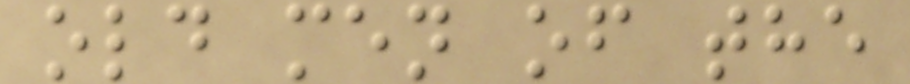old men of the
